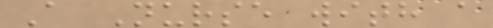A Nurse with a
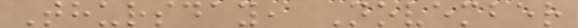Thursday, November
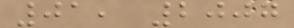01, 2007
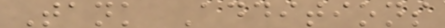Tank Additions
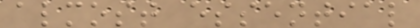almost essential
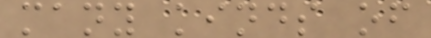many kinds of
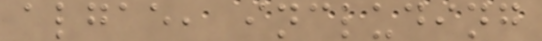algae, including
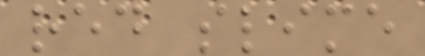red slime
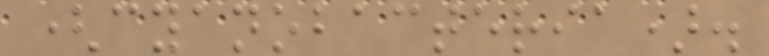(cyanobacteria).
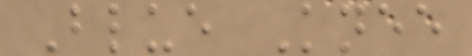Blue Knee
